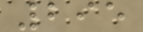295
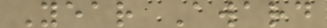Year Award
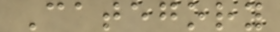Category
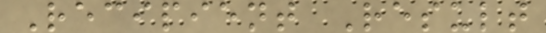Recipient Result
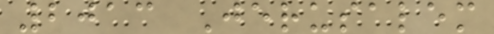2013 Jerusalem
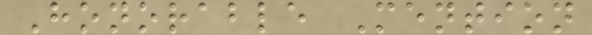Honorable Mention
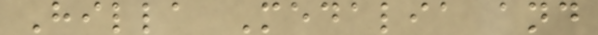Hilla Medalia and
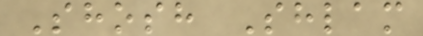Shosh Shlam
